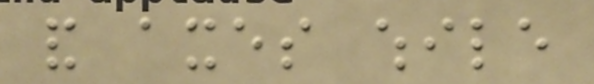and axes while
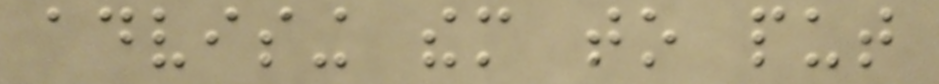advising them to put
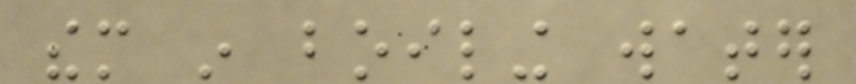them in boiling water
